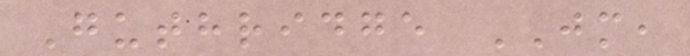Guthridge JM,
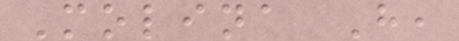Molina H,
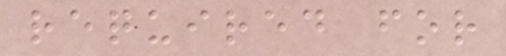required for
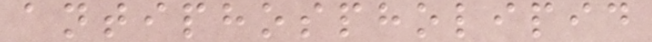antiphospholipid
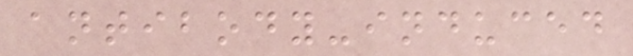antibody-induced
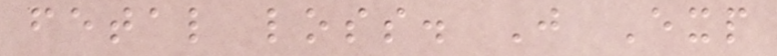fetal loss. J Exp
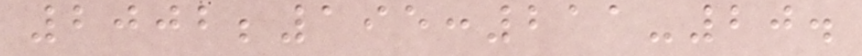2002;195:211-20.
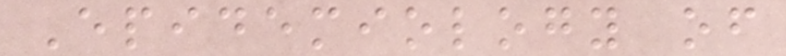Epidemiology of
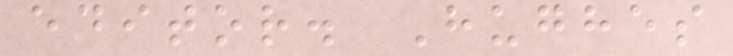editor. Hughes
